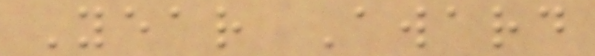Year Award
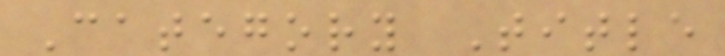Category Title
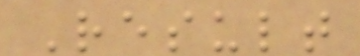Result
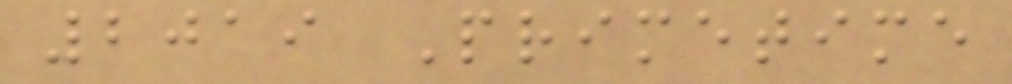2019 Primetime
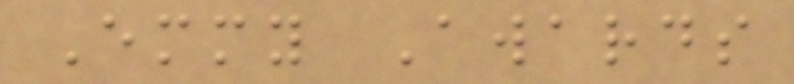Emmy Awards
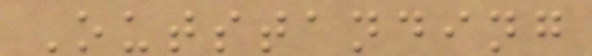Outstanding
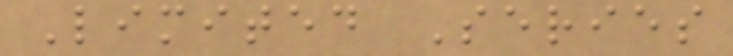Limited Series
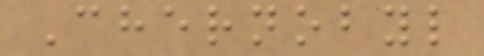Chernobyl
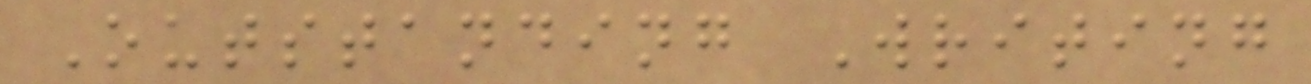Outstanding Writing
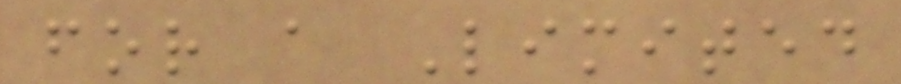for a Limited
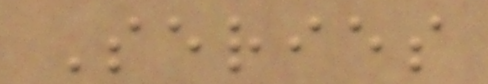Series
